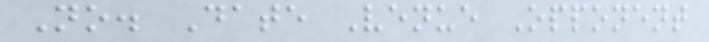No. Date Venue Opponent
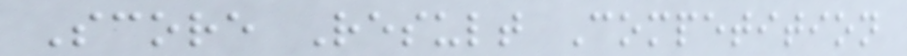Score Result Competition
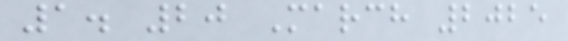1. 20 March 2025
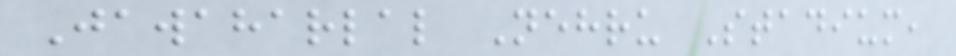Jawaharlal Nehru Stadium,
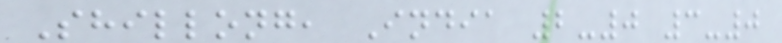Shillong, India 2-0 3-0
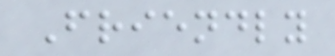Friendly
